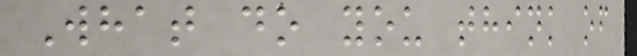What do you think of
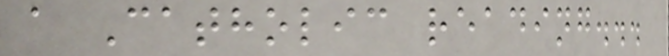a Catholic reading...
